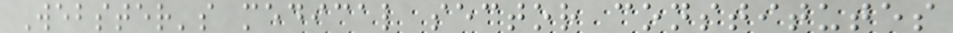Webster's medical sector constitutes
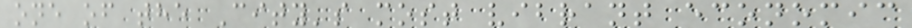one of the City's most vibrant economic
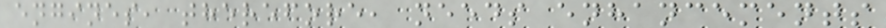engines, therefore, needs enhancements
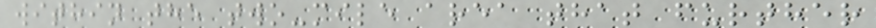within the two-mile area that further
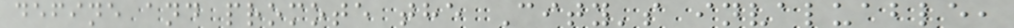define and promote the City's invaluable,
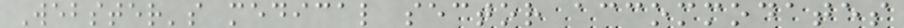Webster's medical sector accommodates
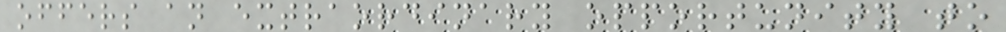offers an extraordinary opportunity to
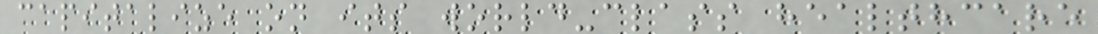capitalize on its world-class healthcare
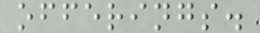offerings.
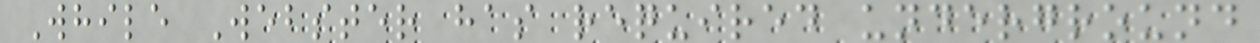While Webster has required underground
